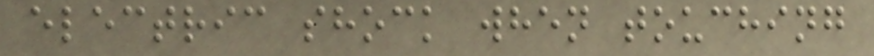electric shock when touching
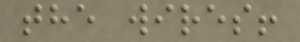the wires!
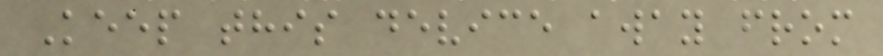Keep this device away from
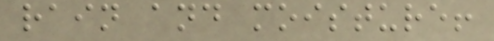rain and moisture!
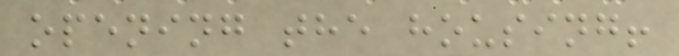opening the housing!
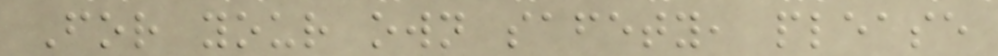For your own safety, please
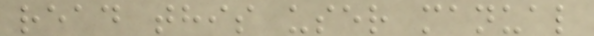read this user manual
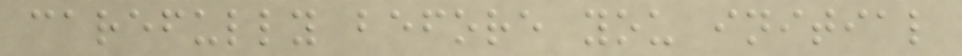carefully before you initial
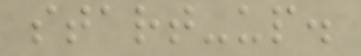start-up.
